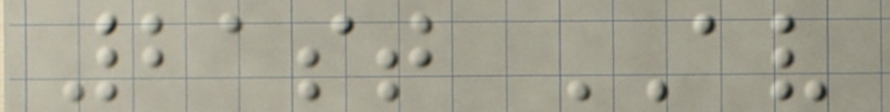21st AV
